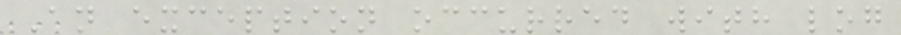An exception occurred with log
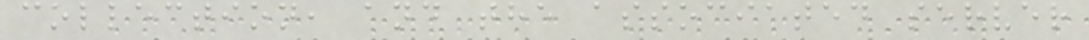collection, and the associated server
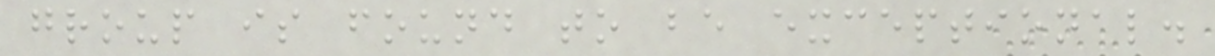group is found to be exceptional.
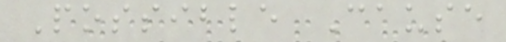Possible Cause
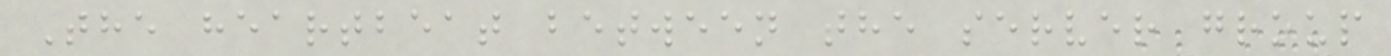The heartbeat between the server group
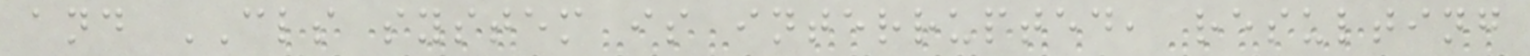and CLS system is interrupted, resulting
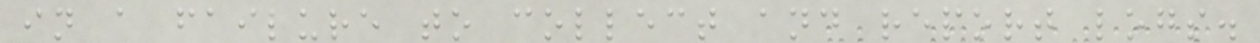in a failure to collect and report logs.
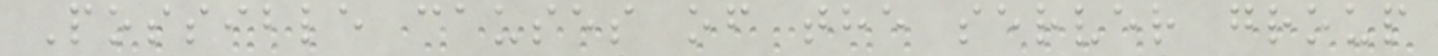Possible causes of the server group
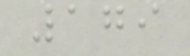179
